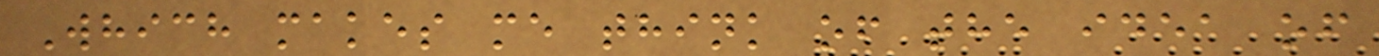Which makes me think of the idea of
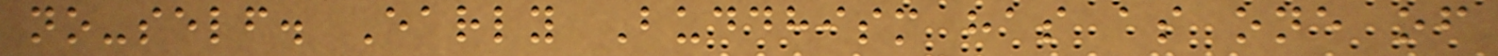no-self. Early Buddhism has as one of
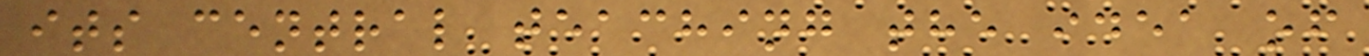its central teaching the idea of
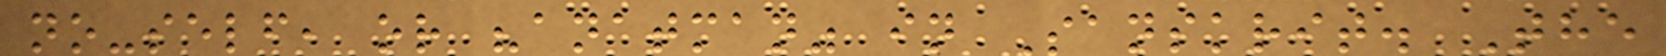no-self, or "anatman" in Sanskrit. The
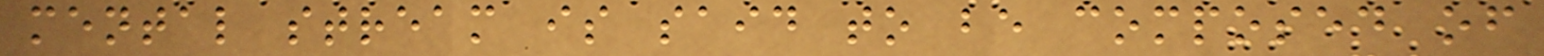mental stream is said to be composed of
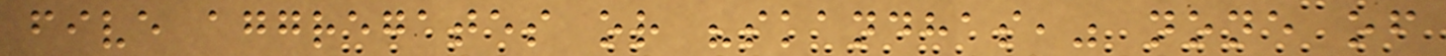five aggregates or "skandhas," none of
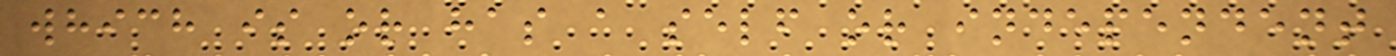which is or has a self or independent
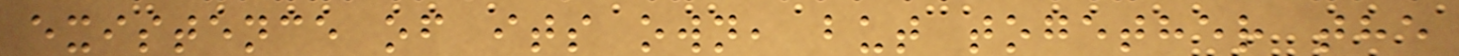existence of its own, but together the
